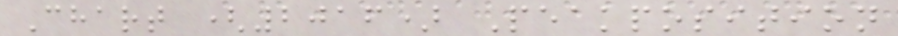Chart (2016) Peakposition
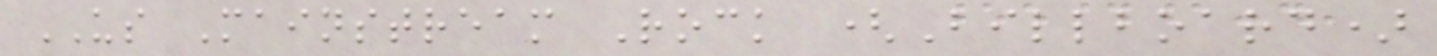US Mainstream Rock (Billboard)
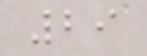29
